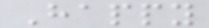Happy
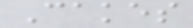Cakes
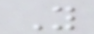Y
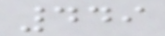449
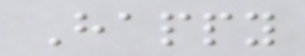Happy
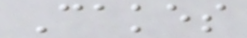Cakes
